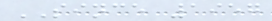SINCE 1957
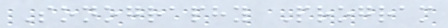Sonography Program
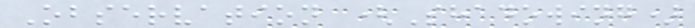Observation (Shadowing)
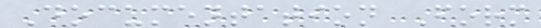Documentation Form
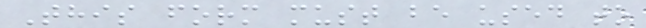This form must be used to
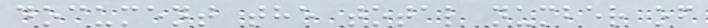document the total number of
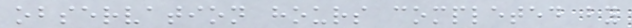observation hours completed by
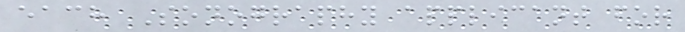each Sonography applicant for
